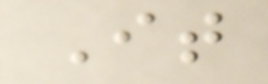It
